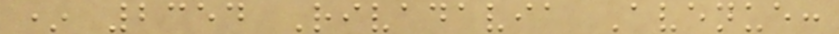* 2354 Rivadavia Avenue:
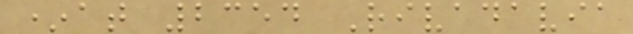*at 2354 Rivadavia
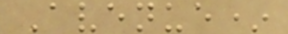Avenue*
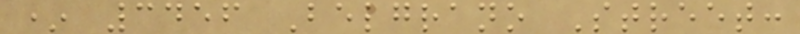* 3456 Belgrano Street:
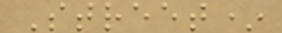Street*
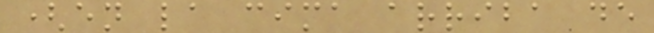(en la cima arriba de
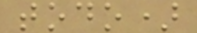todo)
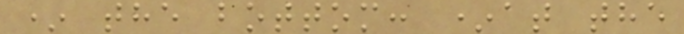* the bottom: *at the
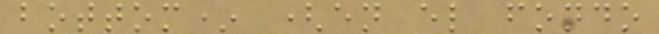bottom* (en el fondo
